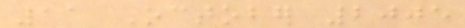11 October 2005
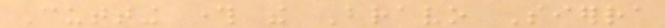Cutting through the Bravo Sierra
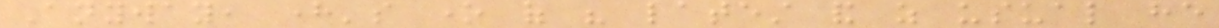Anyway, here's one of his latest and as usual he
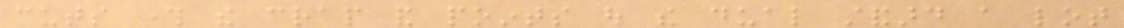cuts through the crap and points out the dual standard a lot
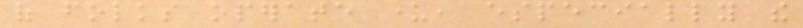of folks operate under, especially the
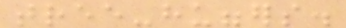tree-huggers.
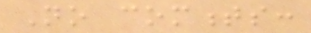No comments:
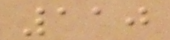110
